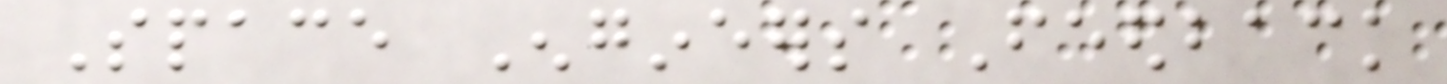Space Engineers Feedback
